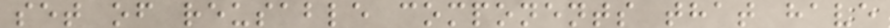set of reusable components that have
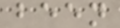been
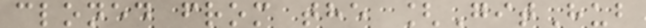cloned from the [GitHub
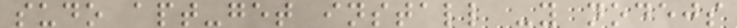sudo apt-get install -y nodejs
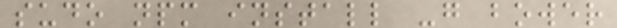sudo npm install -g bower
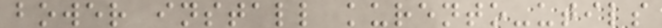bower install kurento-utils
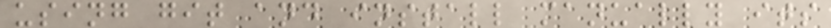using git and install manually its
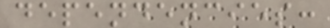dependencies:
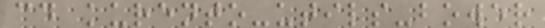cd kurento-utils-bower
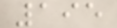195
